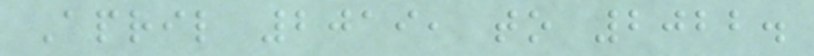April 2019, to 2022.
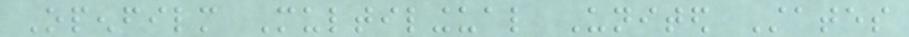Openfilm Multilingual United States
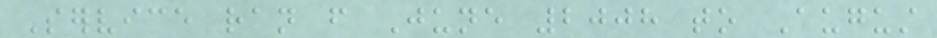Service ran from June 2008 to August
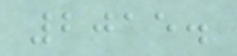2015.
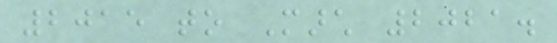2015 to March 2021.
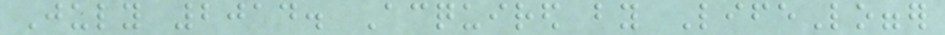July 2014. Acquired by LifeLogger
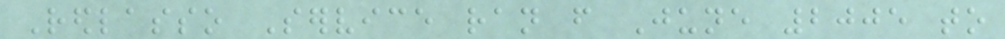Redlasso Service ran from June 2005 to
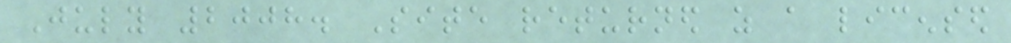July 2008. Site returned as a licensed
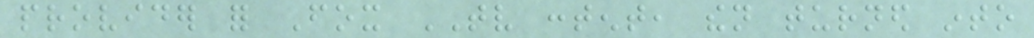provider for Fox TV content, then turned into
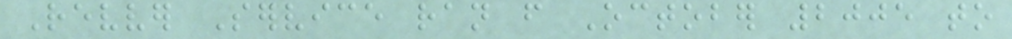Revver Service ran from October 2005 to
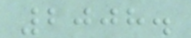2008.
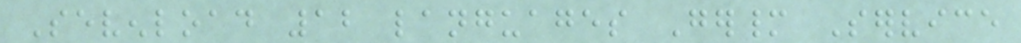Sevenload 12 languages Germany Service
